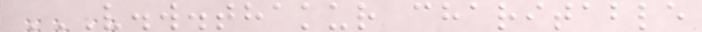V.W.THAKUR CHARITABLE
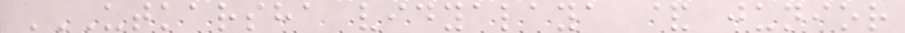UTKARSHA VIDYALAYA & JUNIOR
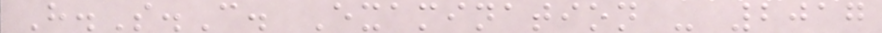H.S.C. Examination - 2017
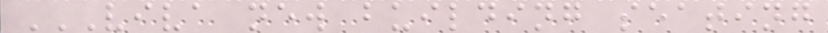VIVA NEW BUILDING SEATING
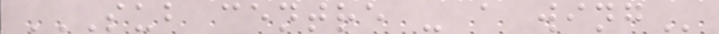SUB CENTRE - A WING
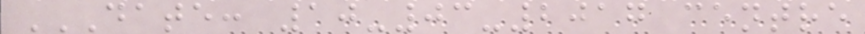DATE: 10-03-2017 CENTRE
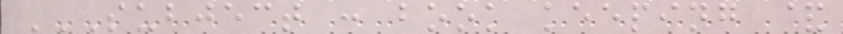SUBJECT : BOOK KEEPING &
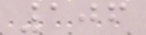106
